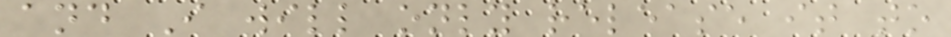and I will only release it to
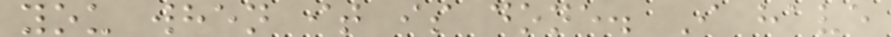you when it is done. I have
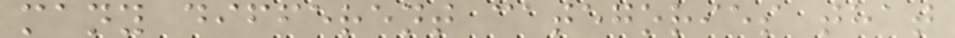many different categories that
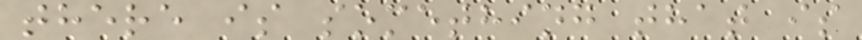there is something that is
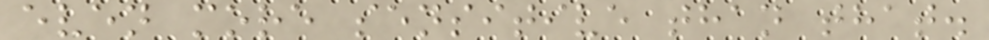even more sensitive than that.
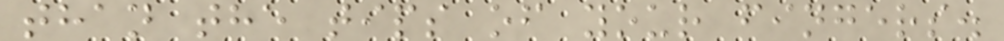than the tips of your fingers.
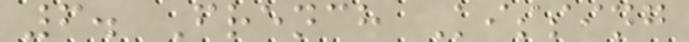6. French Kissing
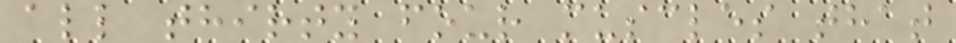all thirty four muscles that
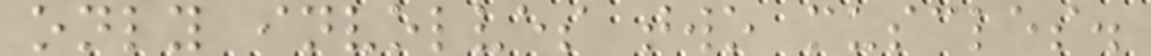only involves two muscles.
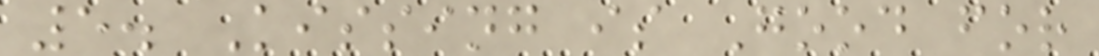5. Kissing is Good for
